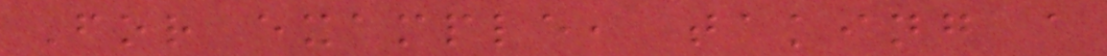For example, taking a
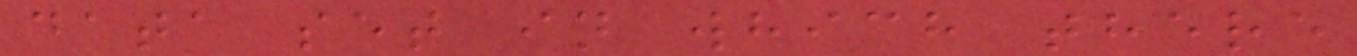data set in which there
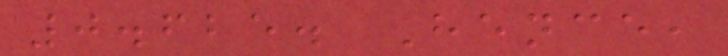0.625. Hence,
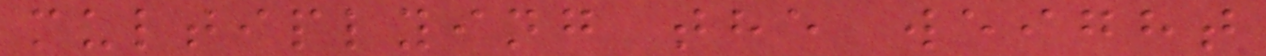multiplying the weight
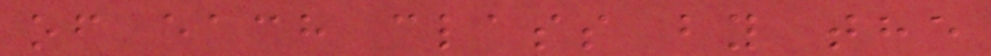of each class by the
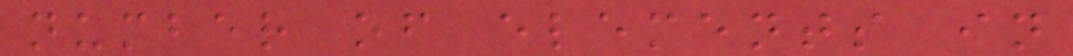number of elements in
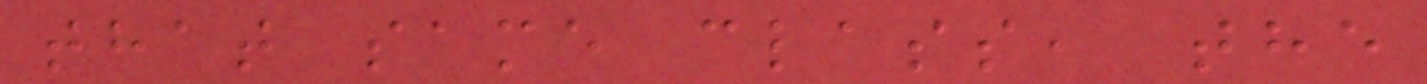that same class, the
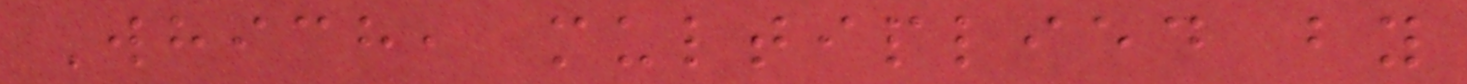Which, multiplied by
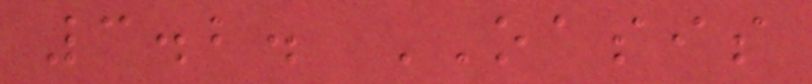3.2. OASIS
